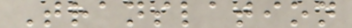Translation
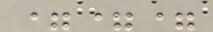===
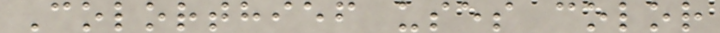Colorthief uses color
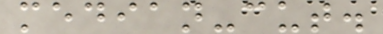median-cut.
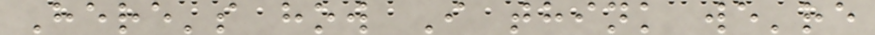Here's how I think we're
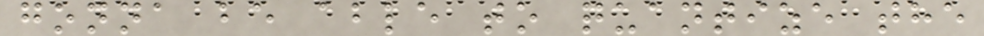gonna be able to quantize the
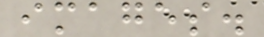images.
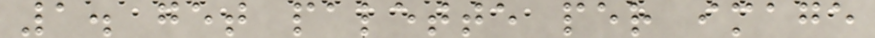1. get palette per image
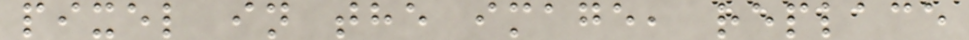pixel in the image, replace
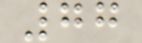77
